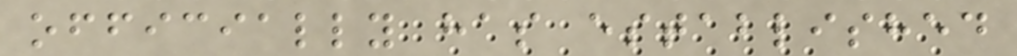officially has established
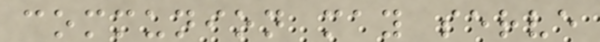communion may serve
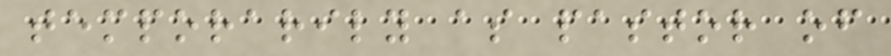temporarily as pastor of
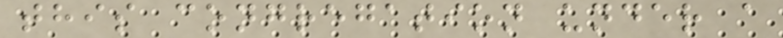this congregation under a
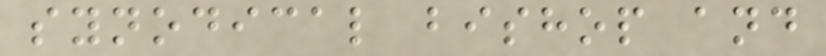synodical bishop and
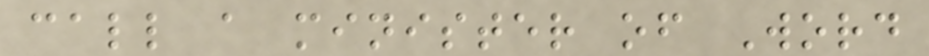call a minister of Word
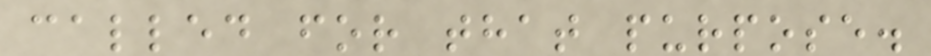called for that purpose.
